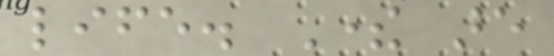life. There are
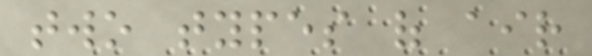two types of air
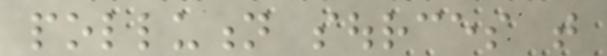pollution sources that
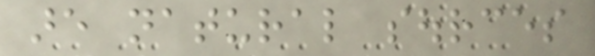are natural sources
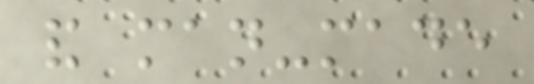and man-made
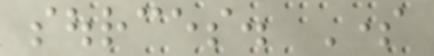sources. Some
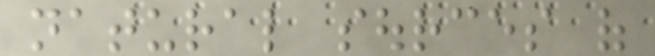natural sources of
